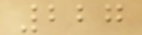227
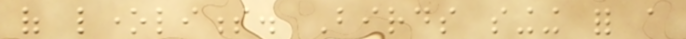of loneliness. Birds singing for a
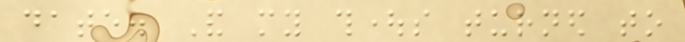date. And my thoughts turned to
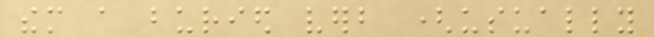them a buried verb (usually
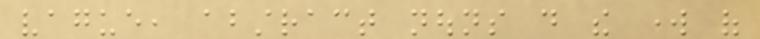vague, abstract nouns do the work of
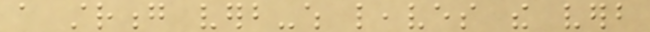a strong verb-which leaves the verb
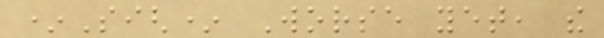*Sigh* Worse yet, the
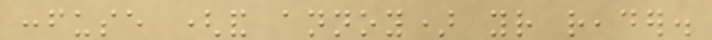confuse (and annoy) your reader.
